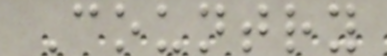Country
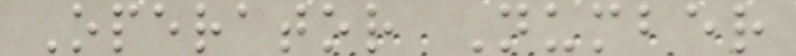Operator Number
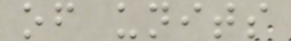of units
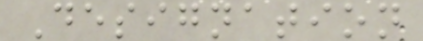Designation
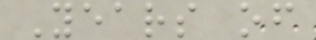Years of
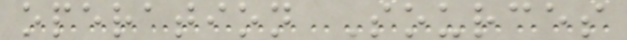operation Sources
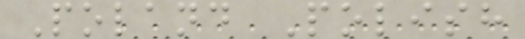Poland Polish
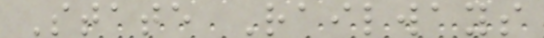State Railways
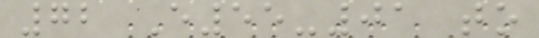72 E55-01 to
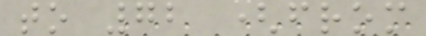to 72 (from
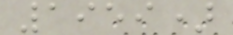1959)
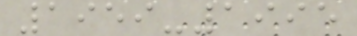1959-1995
